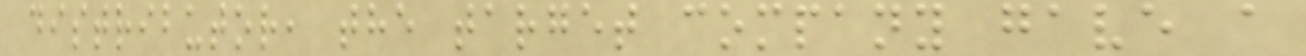distributor, the target company gave a
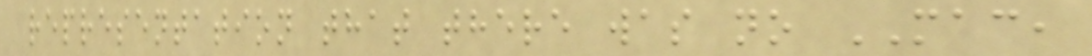representation that there was no MAC,
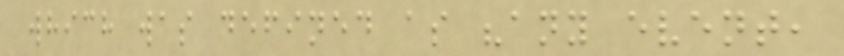which was defined as "any event,
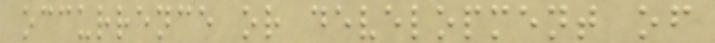occurrence or development of
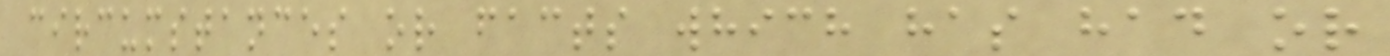circumstances or facts which has had or
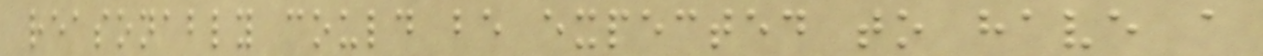reasonably could be expected to have a
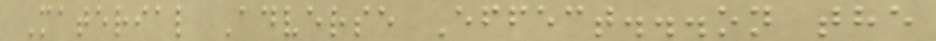Material Adverse Effect...on the
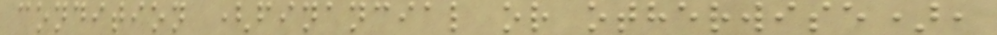condition (financial or otherwise),
